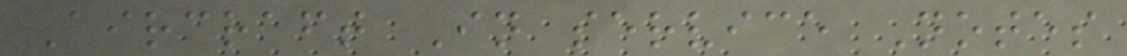Aircraft In service Notes
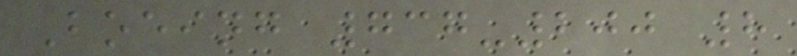Boeing 737-200 8
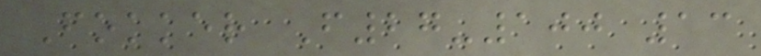Fokker F27-100 13
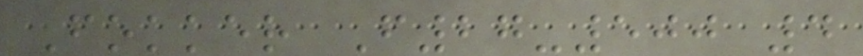Fokker F27-500 4
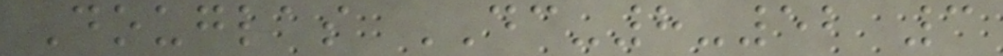Douglas DC-8-52 3
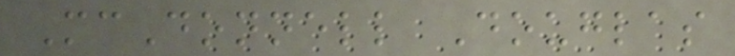McDonnell Douglas
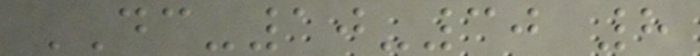DC-10-30 8
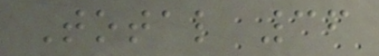Total 36
